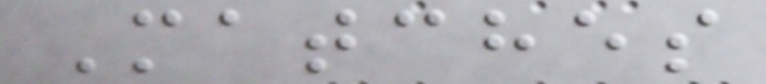Matches
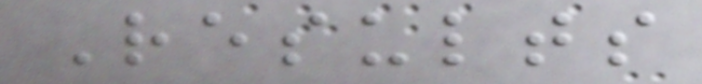Results
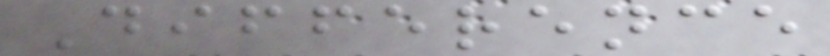Difference
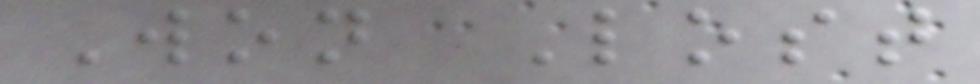Won Lost
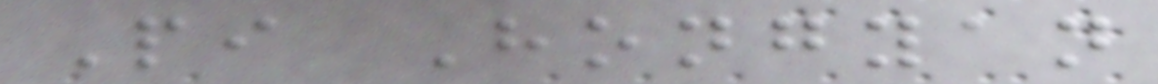Pi Hongyan
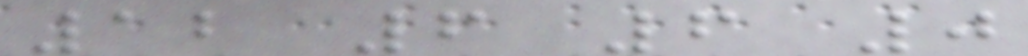12 6 6 0
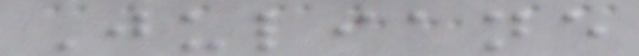Juliane
